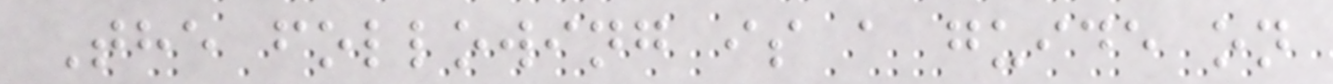The following is a guide on
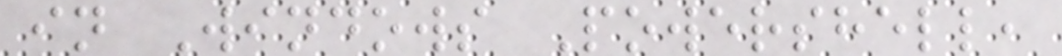in Windows Powershell,
